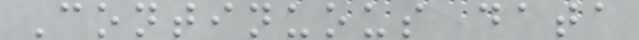Continuous data
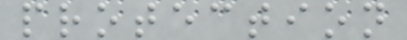protection
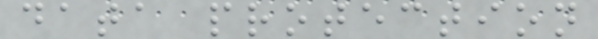data protection
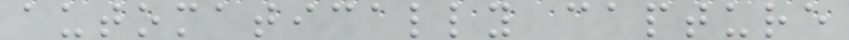automatically capture
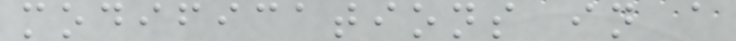modifications in a
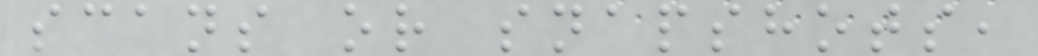scans or snapshots,
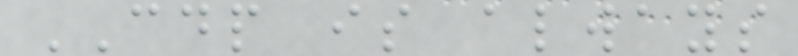CDP is always
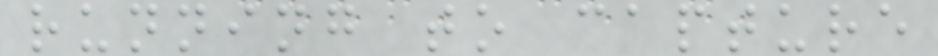running to capture
